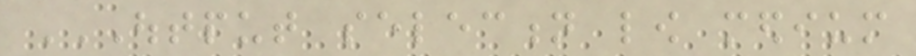OUTPUT SELECTION LOW MEDIUM
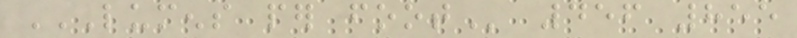LUMENS PER FOOT 456 855
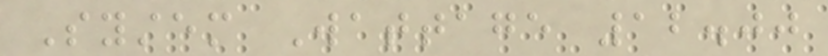System Wattage 12.00
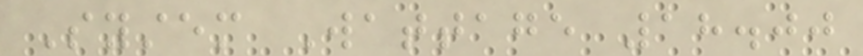System Wattage 18.00
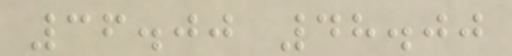36.00 48.00
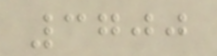3700
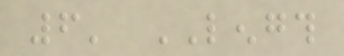6' LENGTH
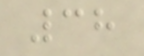38
